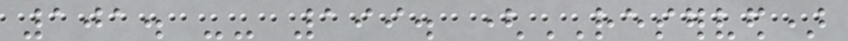101. -- 199. (RESERVED)
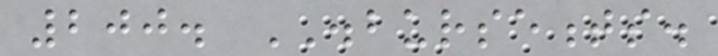200. DISBURSEMENTS.
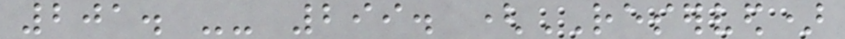201. -- 299. (RESERVED)
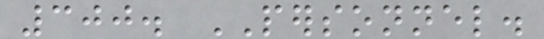300. PERSONNEL.
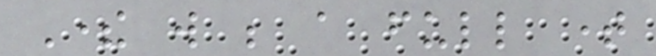There will be a full time
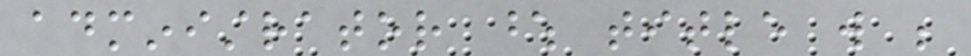administrator whose title will be
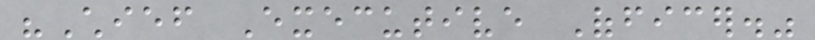"Chief Executive Officer."
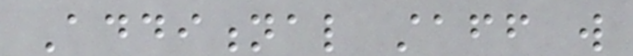Additional staff will
